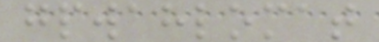gpwahlomat
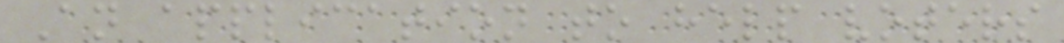An application to help voters
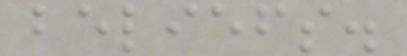beliefs.
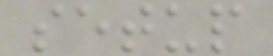setup
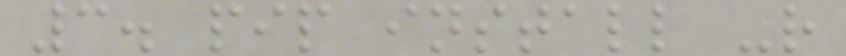3. pip install -r
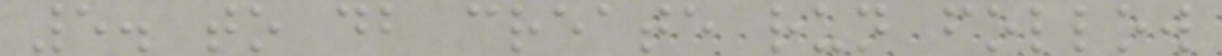5. to db create run follow
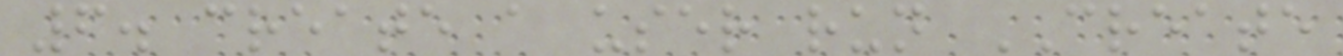6. create a user run CREATE
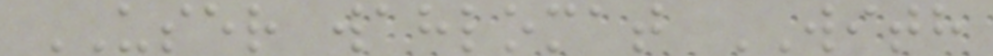USER wahlomat WITH
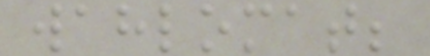wahlomat;
